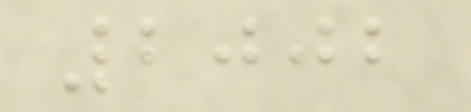2002
